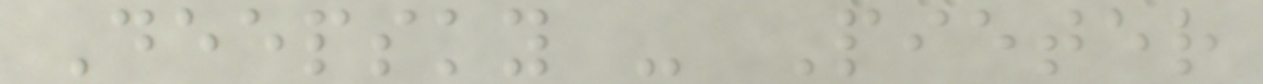Deepsky - Pieter
